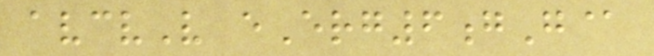avcvV eErg6gG@
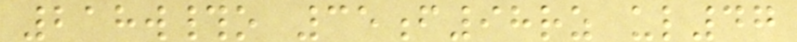218w#o 35f98rz ul47
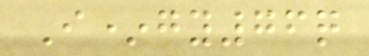I*gy76q
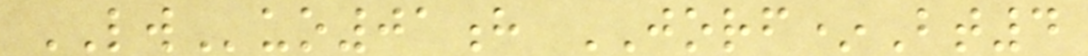LWuo01h JORF*Bt4
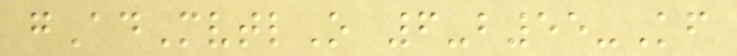gAdMvtlO 6-b55-Kf
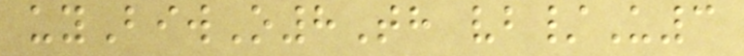uyBiwO8Th vb/U3
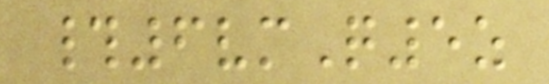#6vmQ5z
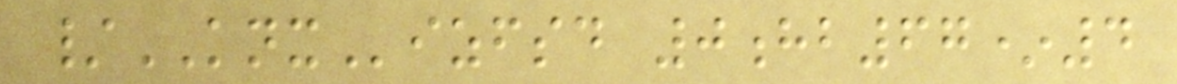/KNXizfsd 0hb67*4
